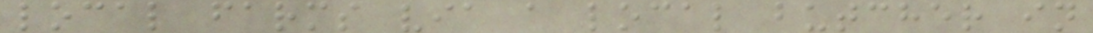local farms via a local butcher in
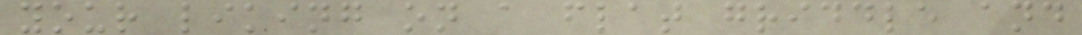your liking on a flat griddle and
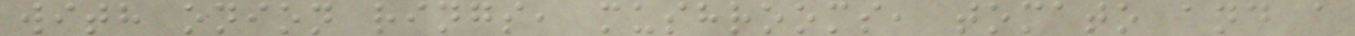with onion rings, mushrooms, tomato and a
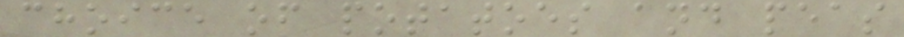choice of potatoes and peas
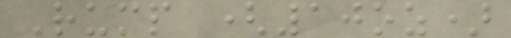Rump (10oz)
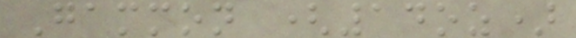Gammon (14oz)
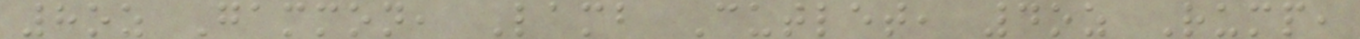8oz Gammon, Lamb Cutlet, 4oz Rump,
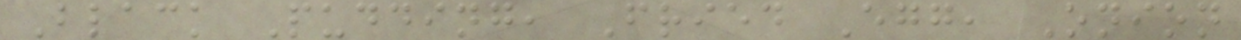Black Pudding, Fried Egg, Onion
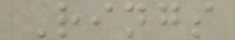Rings
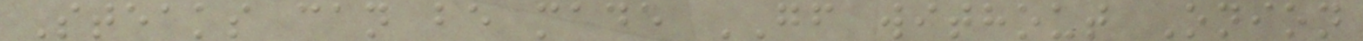Steaks can be made GF without Onion
